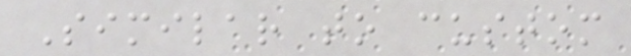Similar to custom
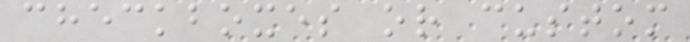checkboxes or custom
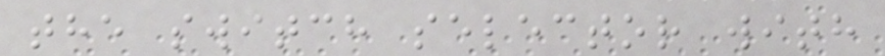the switch selector with
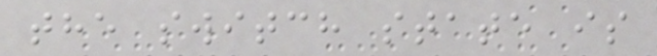the switch state is
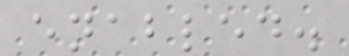enabled.
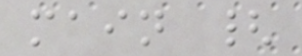main {
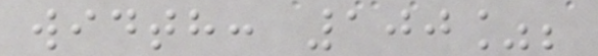width: 100%;
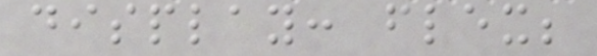display: flex;
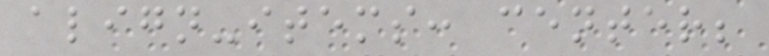align-items: center;
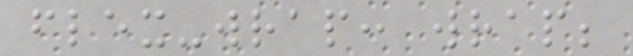flex-wrap: wrap;
